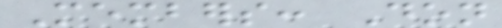Members: Don
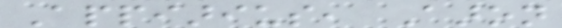Appiarius, Aaron
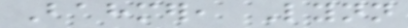Bahmer, Lynn
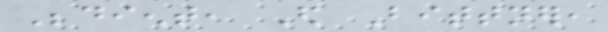Bedient, Ed Bittner,
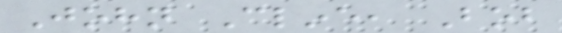John Cline, Bob
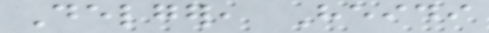Delger, Heidi
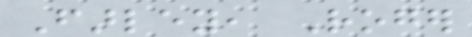Farley, Roger
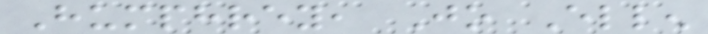Humphrey, Jo Ellen
